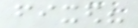fixed?
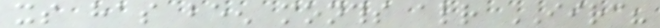its has been months already IIRC?
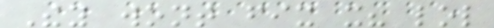They wont fix it? lol
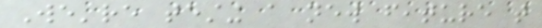We're testing a new feature that
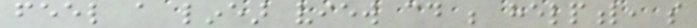feel a linear view could be helpful, so
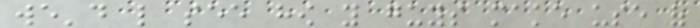we'd like see how you guys make use of
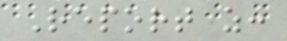Report as:
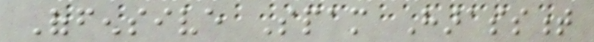Offensive Spam Harassment
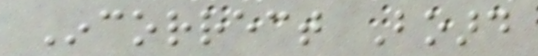Incorrect Board
